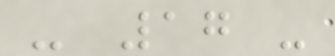- 17 -
